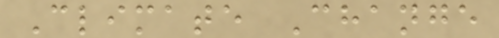Climate Change
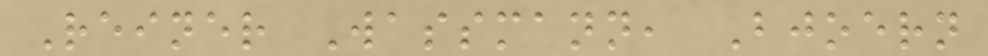Reiner Wassmann, Bjoern
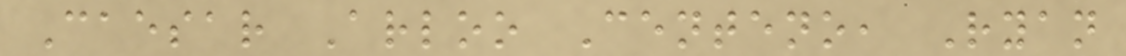Caesar Arloo Centeno, Ryan
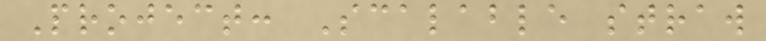Project: Scalable straw
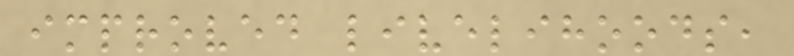improved livelihoods,
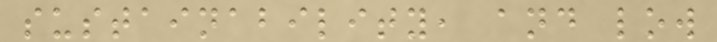sustainability, and low
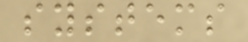systems
